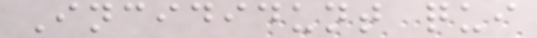Incididunt qui
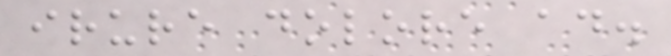irure dolore ad.
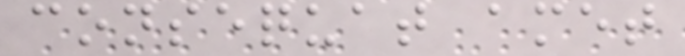consequat amet
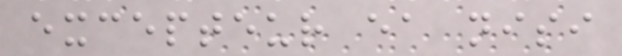excepteur ea nisi
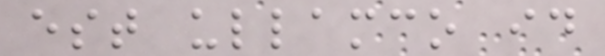est ullamco id
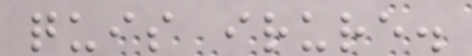quis irure.
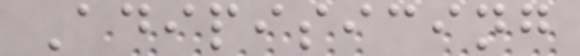Adipisicing
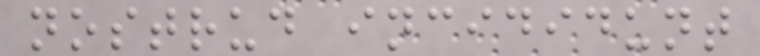nostrud incididunt
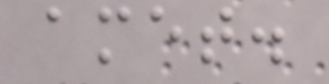amet.
